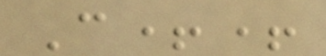C++
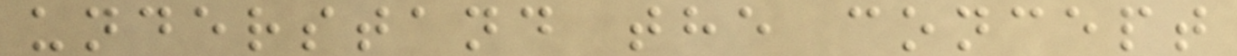understand the concept
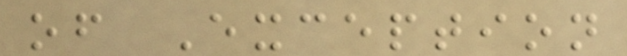of Exception
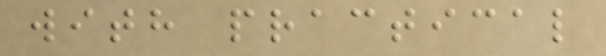with practical
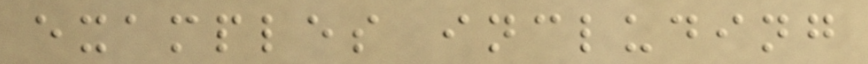examples including
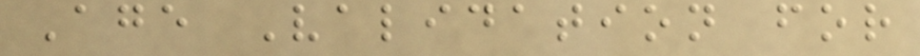Age Validation for
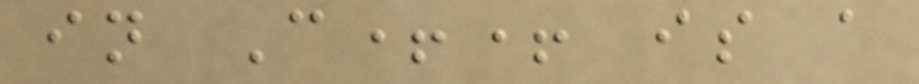in C++ is a
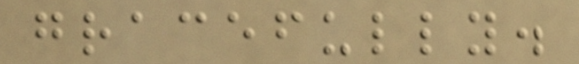gracefully.
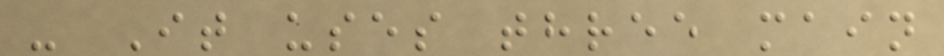- It uses three main
